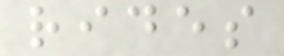rides
